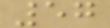57
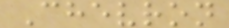Chevron
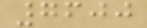7600
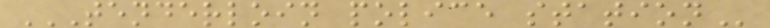TENDERLOIN POLICE STATION
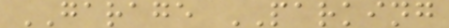GARAGE PARKING
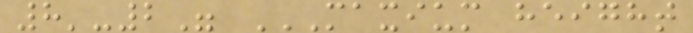8'-2" MAXIUM HEIGHT
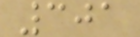301
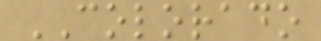COLORADO
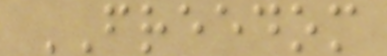FREEDOM
